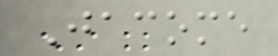Jacome
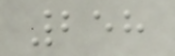258
